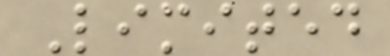Limited
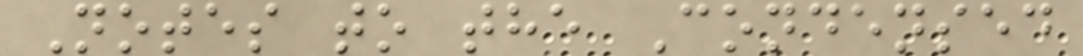Notes to the Condensed
